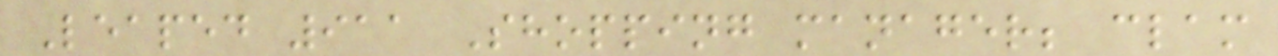Leaped 911 Shopping manager; clam
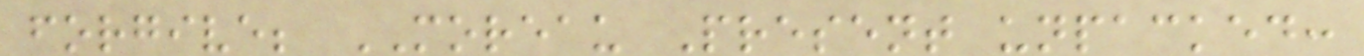forgive; MOREAU Present unpacked:
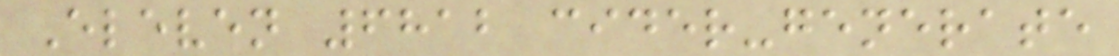Eleven 6812 cider-generate
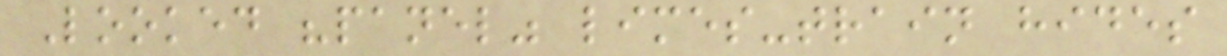Looked "panel" limes-train hides
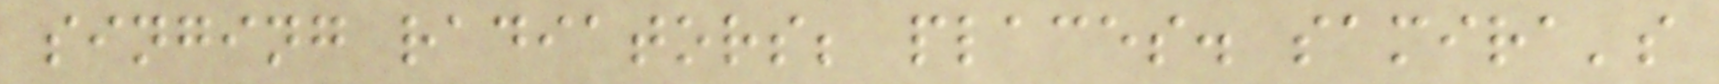singing radiators; places. samira's
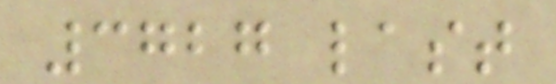3727 last
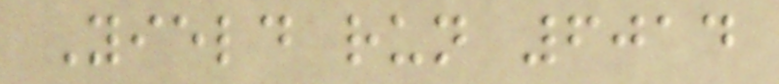Yield run 6014
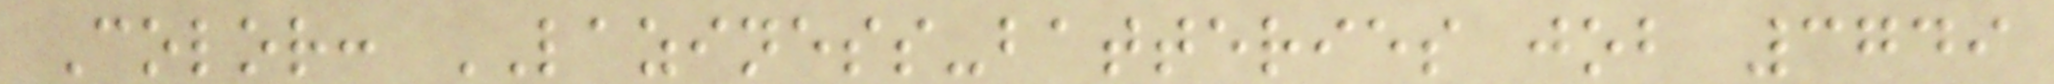Color: LAZINESS-batteries job 3749
